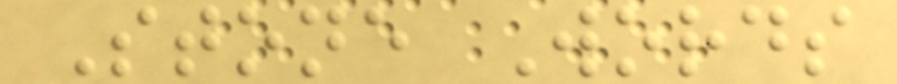Stone Words
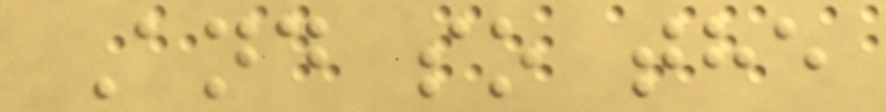And so the
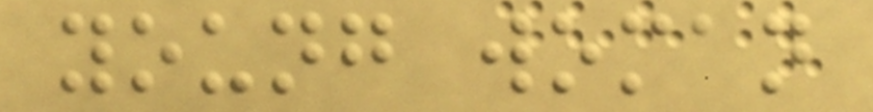young woman
